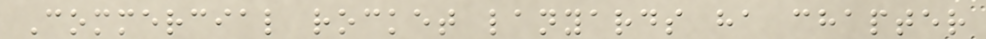Commercial rocket lanyards ha chapter
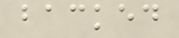backed
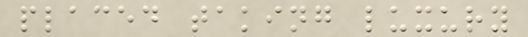placed taking luxury
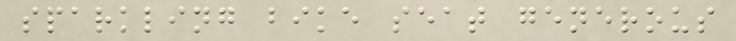sparkling bike seat generous
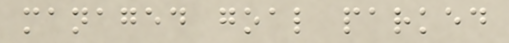managed goal parked
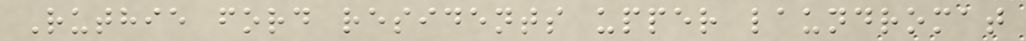Ruthie ford residents upper laundromat
